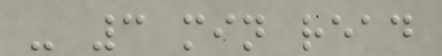- 3 min read
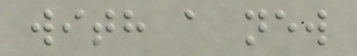with a new
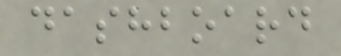dashboard
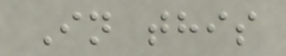In this
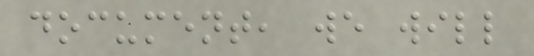document, we will
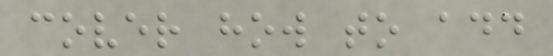cover how to add
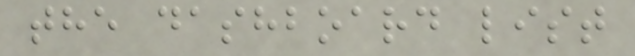the dashboard list
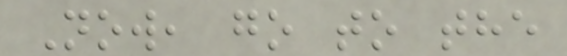Now, go to the
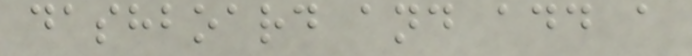dashboard and add a
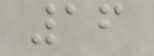16
